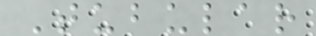Tubular
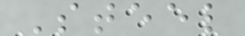Steel
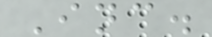Inc.
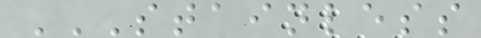STAINLESS
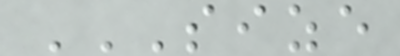SIZE
